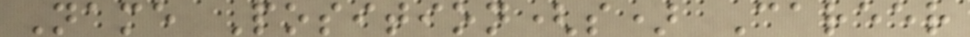Name Position(s) Career
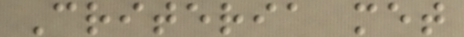Criteria met
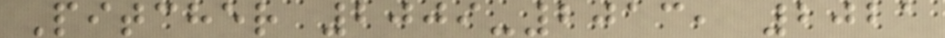Pitcher 2009-2013, 2021
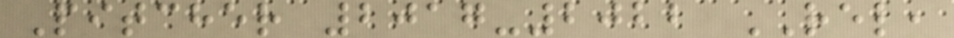Pitcher 2017-2022 REL,
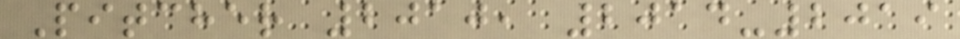Pitcher 2010, 2014-2019
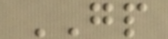GP
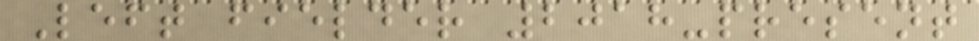Left fielder 2018-present
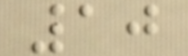10
